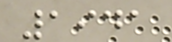1941
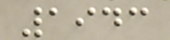1943
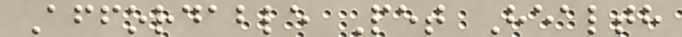Affordable Pet Health
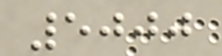5000
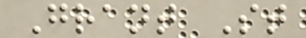Grant St
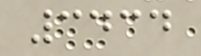3434
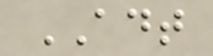ADT
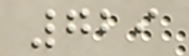729
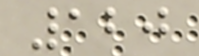120
